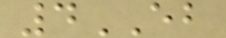4EB
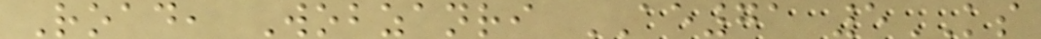Road, Wobzanri AE71 5KS
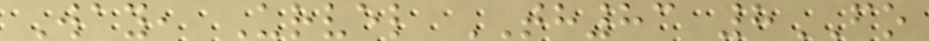Way, Urvel TH83 8FO
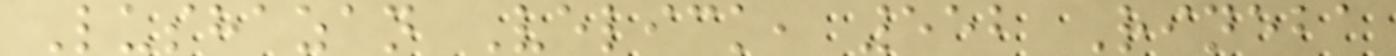Lushazan Velick, 552 Rineba
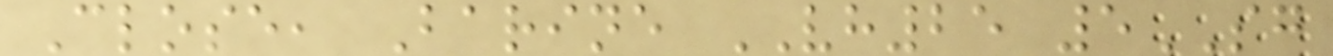Close, Barine VH25 5SG
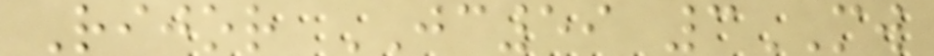Rijor JC59 3MW
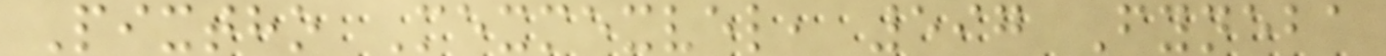Pixtho Mexmexvel, 597 Fyneba
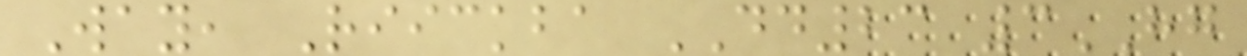Way, Riickba DD23 3HG
